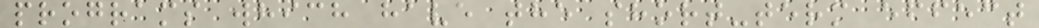programs which have the short-term effect
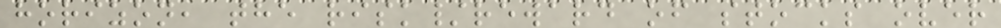horizon, the risk/reward of stocks over
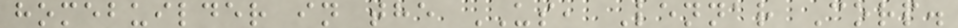homebuilder in the US, Lennar Corp.
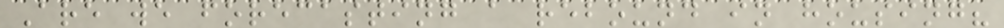Are we forecasting a rebound in housing?
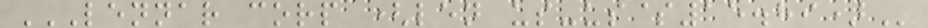LENNAR CORP (LEN US-US$15.89)
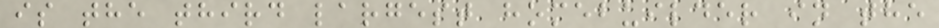is the third largest homebuilder in the
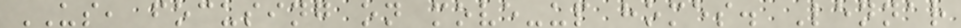US, focusing on move-up homes. Lennar
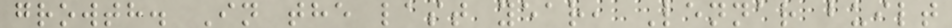growth. In the last year, Lennar built
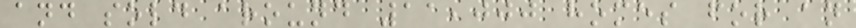and sold around 11,000 homes for an
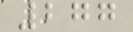277
